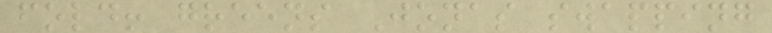fold! greens Jonas swapping
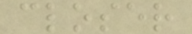closer
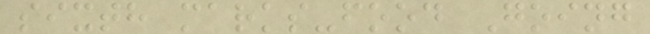sixth marks-food Going
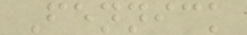Fennick
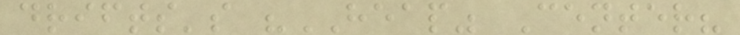drifts's "HEAP" Center?
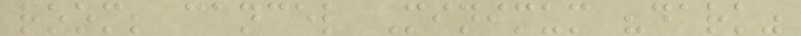room; cancel Minimum "dark"
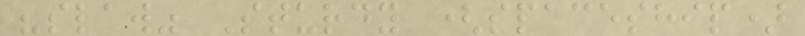"slaw" Sturdy (spaceship)
